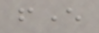fever
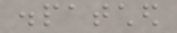dispatched
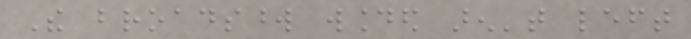The broadsword wounded aren't left
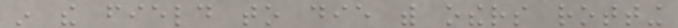in the field to die with others rotting
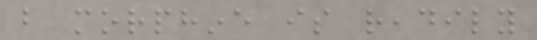but morphine is readily
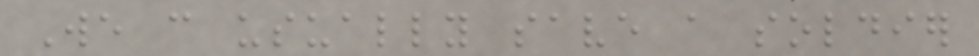We can usually save a soldier
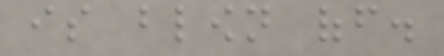is blown off.
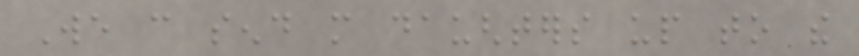We can send more daughters up to the
